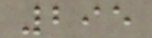295
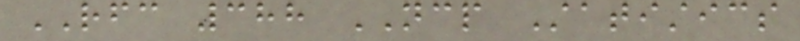RFC 388 NCP Statistics
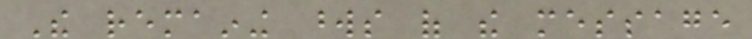The remaining words of the message
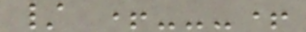/ +---+
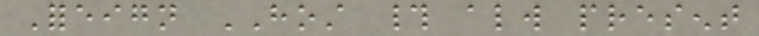Foreign HOST # always present
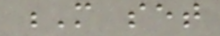M set
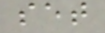set
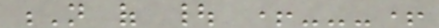N of | +---+
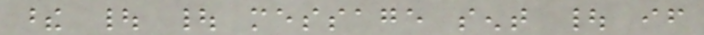these | | message sent | if
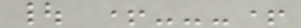| +---+
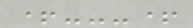+---+
